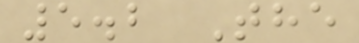5.2 The
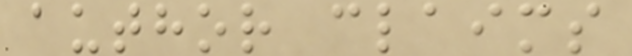author claims
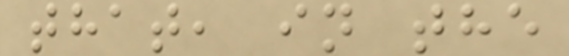that, in the
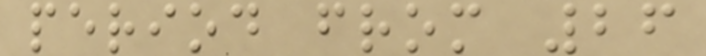period from 26
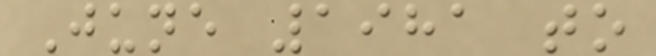June 1981 to
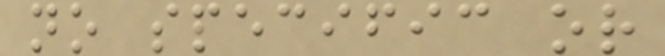no specific or
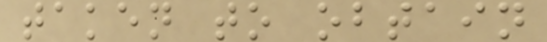taken to obtain
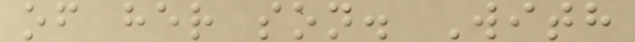of her son. With
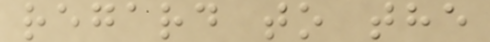regard to the
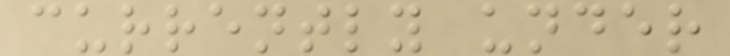currently under
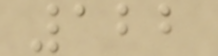122
